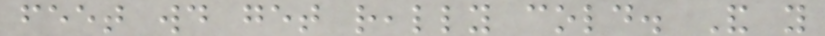feet would get really cold. And you
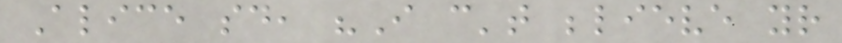Alice said, "I can't believe your
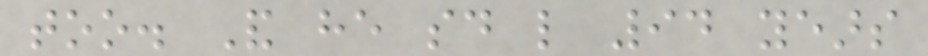too. And he said like 94 years
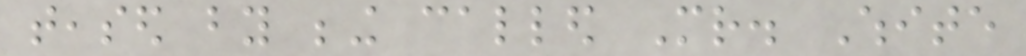teased by being called Mr. White
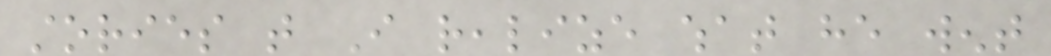stories that I realize what he went
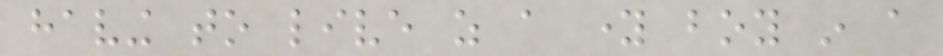having to live as a young boy in a
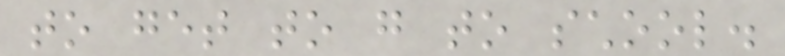to get to go to school.
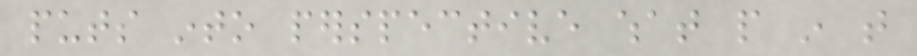puts into perspective what people in that
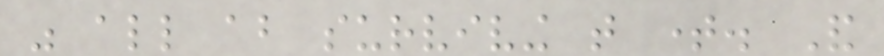was all about surviving that time. And
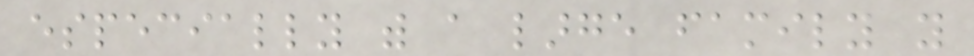especially with a large family you
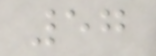57
